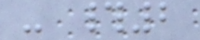- #2
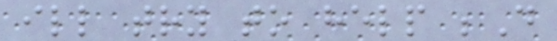ill try to help ;D
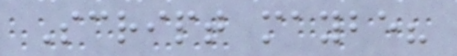Script maybe?
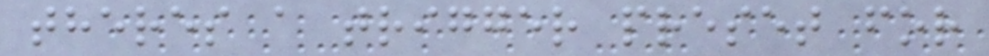theres a trigger preset for
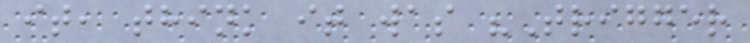it, think it was "Trigger
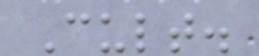Cult.
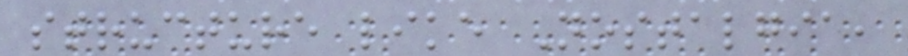structure like Nostalgia,
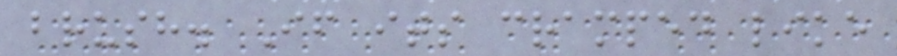brush. If its cramped like
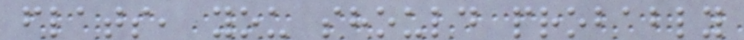flats, you should probably
